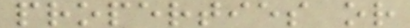properties or
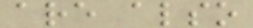are also
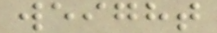weight
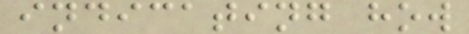indicating how
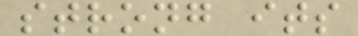strong its
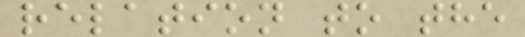relation to the
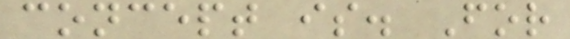concept is. For
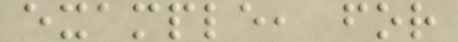example, for
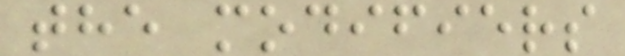the modifiers
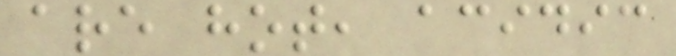are hot, acidic
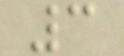3
